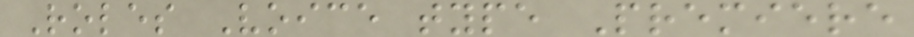Roles Voice type Premiere
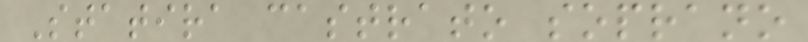Statira castrato soprano
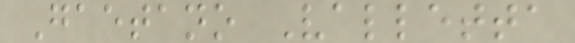Gaetano Valletta
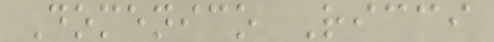Domenico Ricci
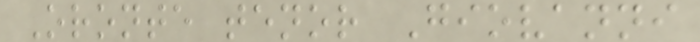Oronte tenor Giovanni
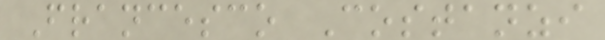Francesco Costanzi
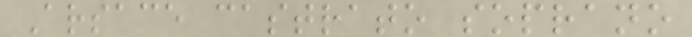Arsace castrato soprano
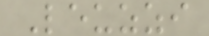Leuzzi
